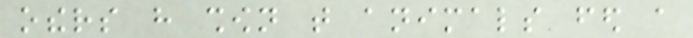others have shown that animals fed a
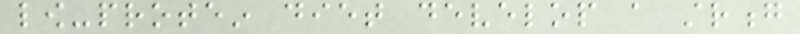low-protein diet develop a strong
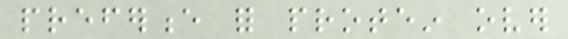preference for protein over
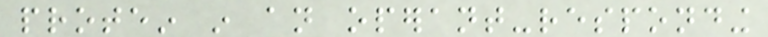protein in an operant-responding
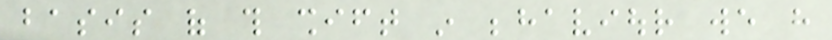basis of this shift in behaviour we have
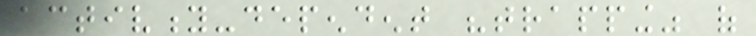activity-dependent "trapping" of
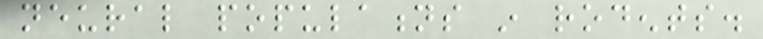neural populations in rodents.
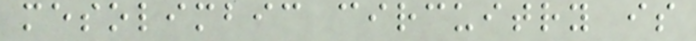mesolimbic circuitry is
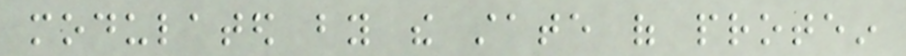modulated by the state of protein
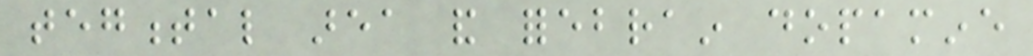tegmental area and forebrain dopamine
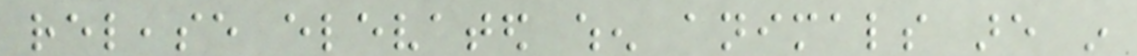release elevated when animals are in
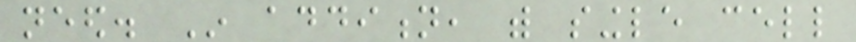need. In addition, with single cell
